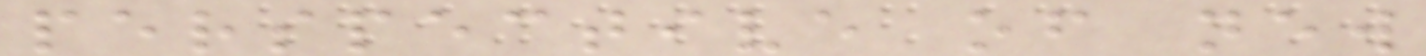perspective of new
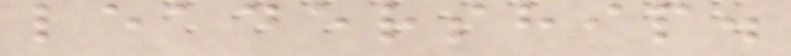leadership.
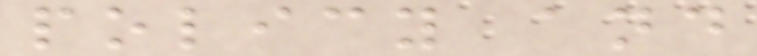policy and
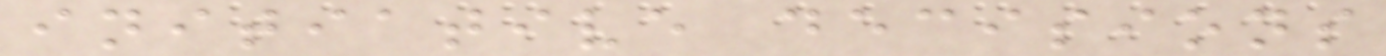initiative decisions
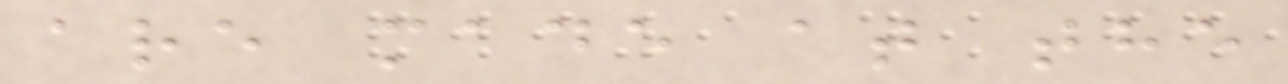are made at the
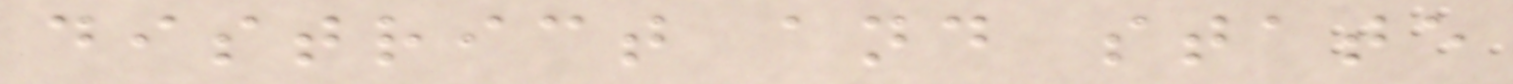district and state
